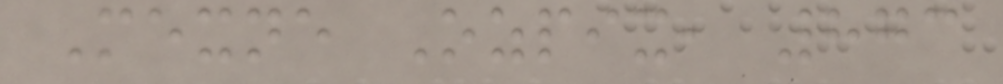Mexne Ozpix, 873
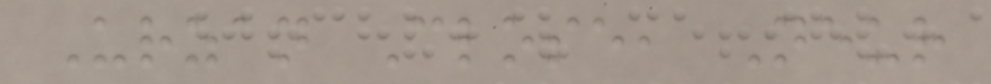Urzan Close, Neur
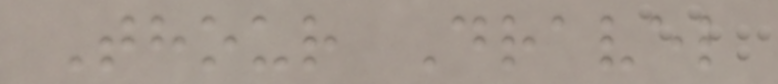Thour Dravel
